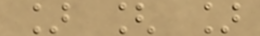] [ ]
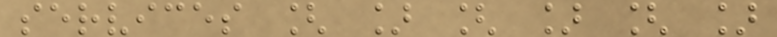services [ ] [ ] [ ]
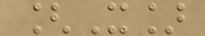[X]
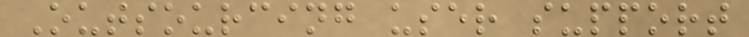Outsourcing user support
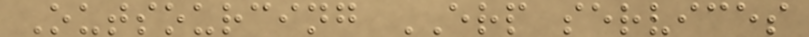Outsourcing ERP services
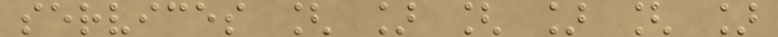services [ ] [ ] [ ]
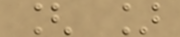[ ]
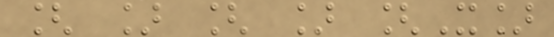[ ] [ ] [X]
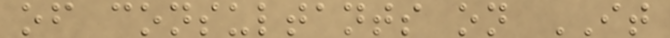of consultants on IT
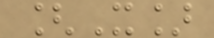[X]
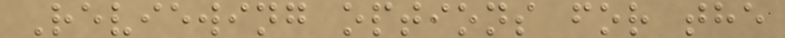Reviewing options for the
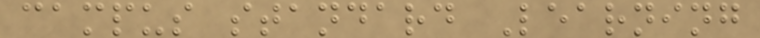campus standard Learning
